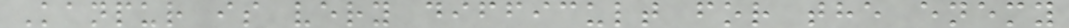Kanpur is very difficult for the enemy
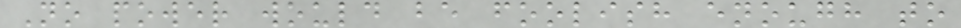No power would be foolish enough to
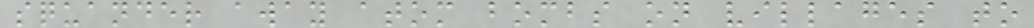squander away atom bombs on villages to
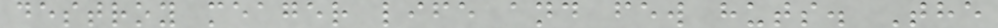destroy meager life and few huts. The
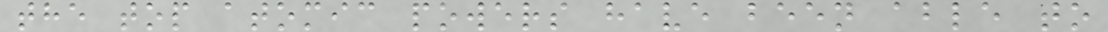the top atomic powers have been able to
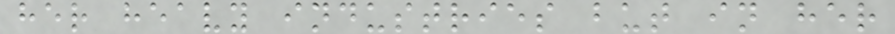her heavy industries but in her
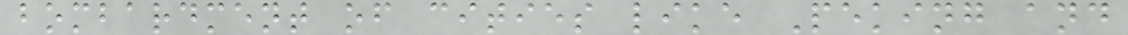bombardment of cities like Peking and
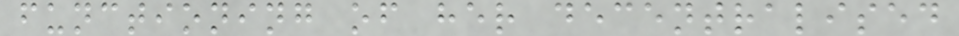functioning of her decentralised
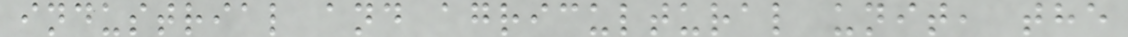industrial and agricultural unit, the
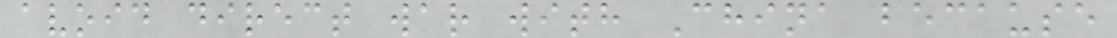avoid direct war with China because
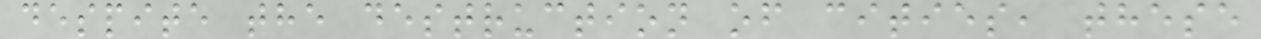despite the destruction of cities, these
